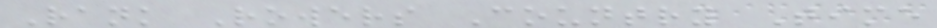Rank Rowers Country Time
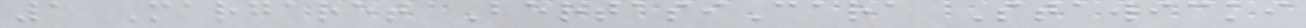1 Margaret BertasiCara Stawicki
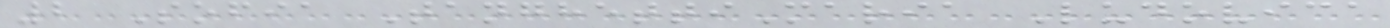2 Sofia TanghettiMaria Ludovica
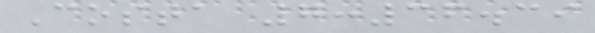Costa 7:36.39
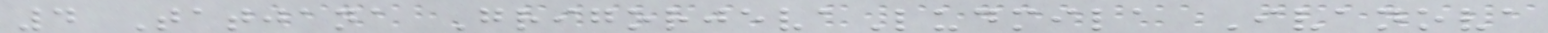4 Tatjana GrigorjevaLudmila Ivanova
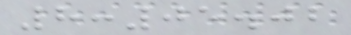8:05.02
